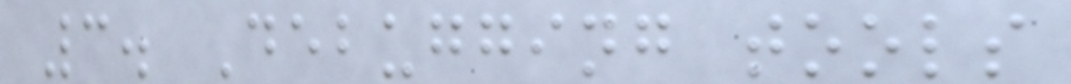3. Debugging tools
